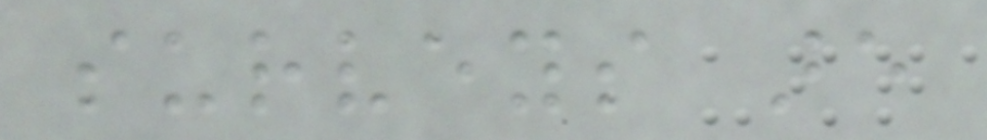surveys are
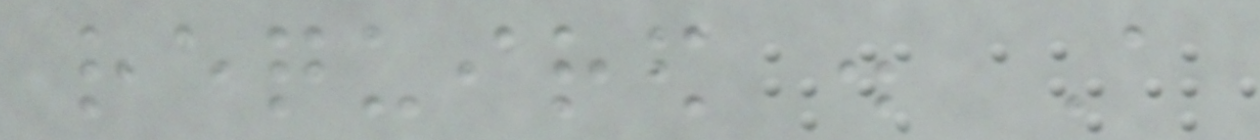required . A
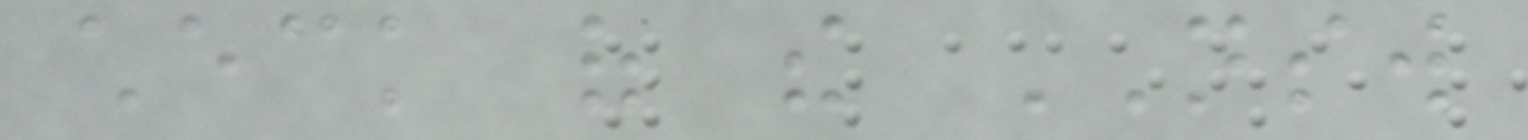check of the NSW
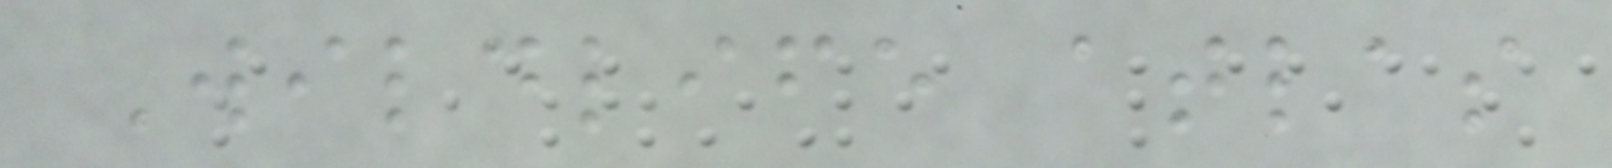Wildlife atlas
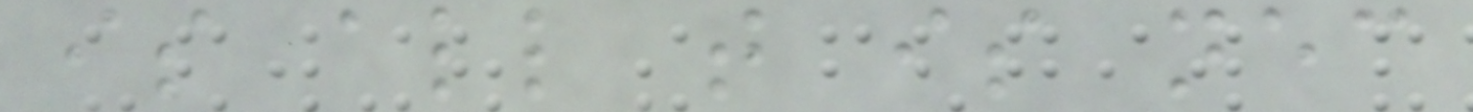is all that is necessary
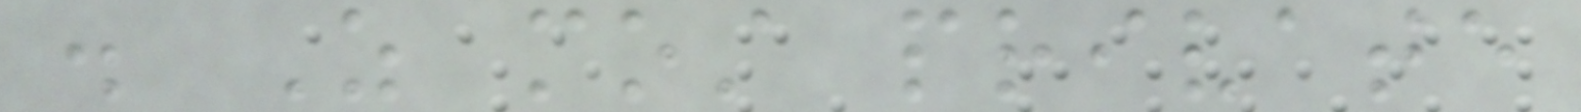. As most private
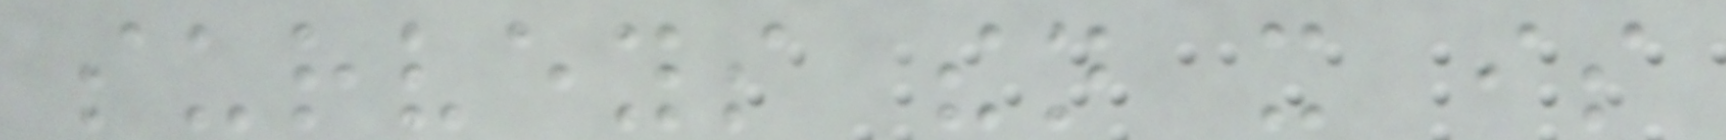surveys then it is
